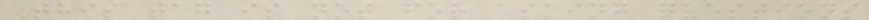This tag is not for asking questions
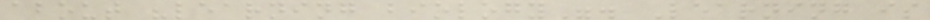about "learning biology". Learning is
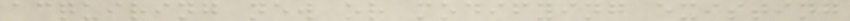acquiring new or modifying existing
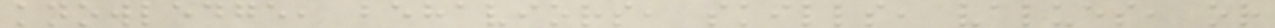knowledge, behaviors, skills, values, or
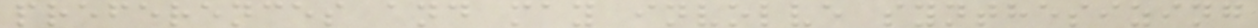preferences and may involve synthesizing
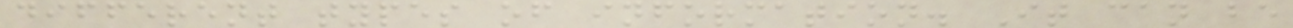different types of information. It can be
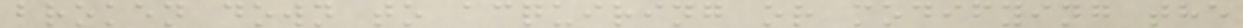broken down to acquiring or modifying the
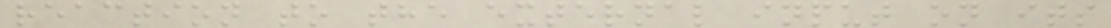reaction to the external input on its
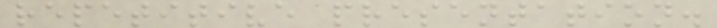repetitive presentation.
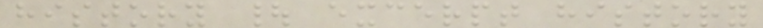history | excerpt history
